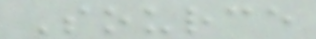Source
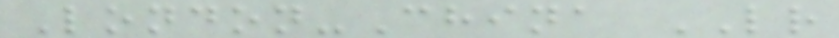London-China LR
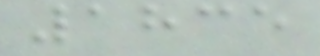1835
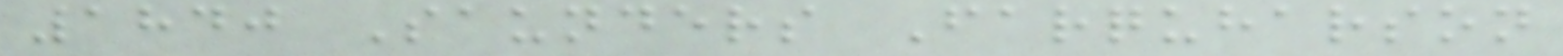1840 Saunders Farquharson
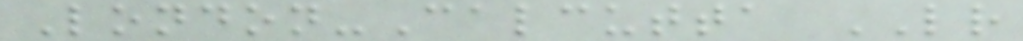London-Calcutta LR
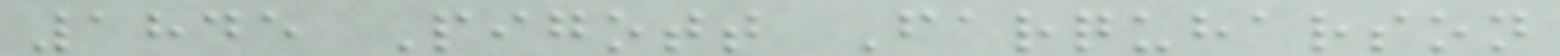1845 Pigott Farquharson
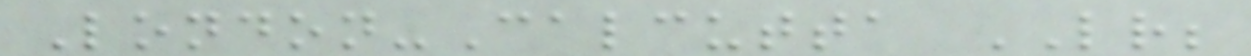London-Calcutta LR;
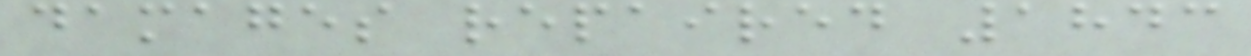damages repaired 1843
